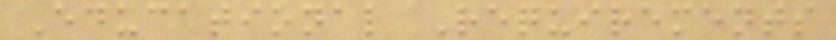Educational Requirements
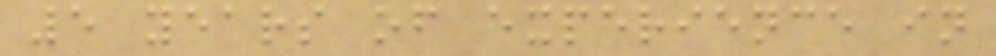5 years of experience in
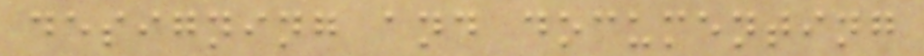designing and documenting
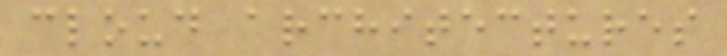cloud architectures
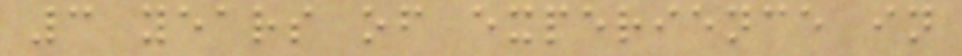3 years of experience in
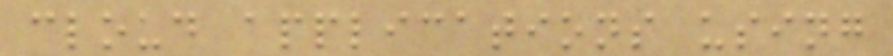cloud applications using
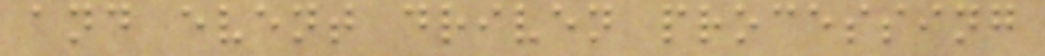and event driven processing
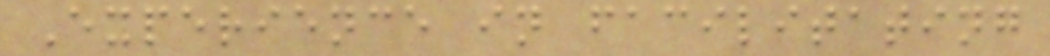Experience in facilitating
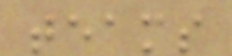teams
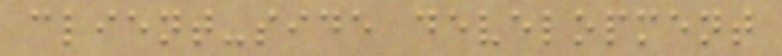client-side development
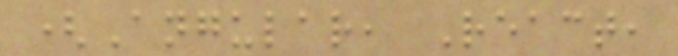(Angular, React,
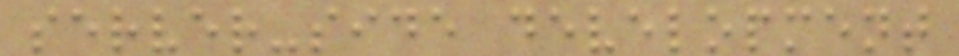server-side development
